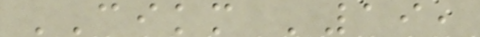CIKM '19,
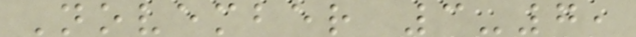November 3-7,
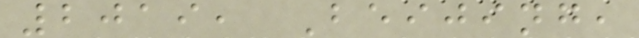2019, Beijing,
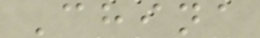China
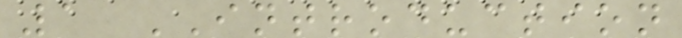1 INTRODUCTION
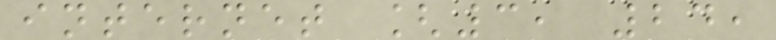internet [3, 24,
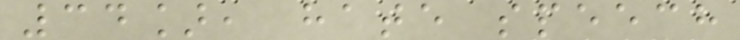34], hate speech
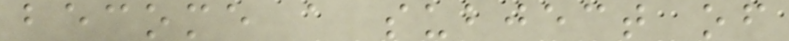become a subject of
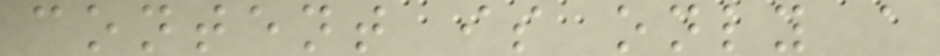content is only a
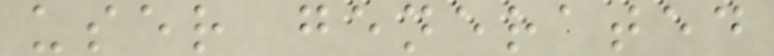user generated
